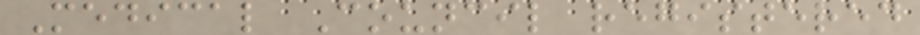Medical Council registered
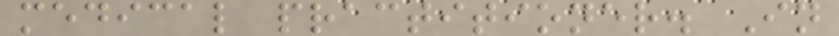medical practitioner. In
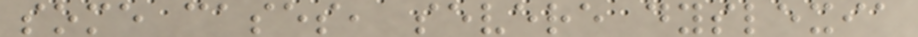some cases, severe dyslexia
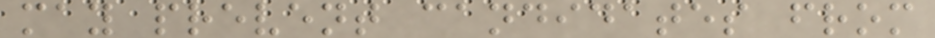may prevent candidates from
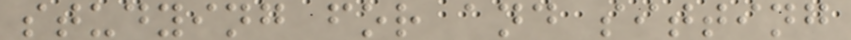studying for and sitting
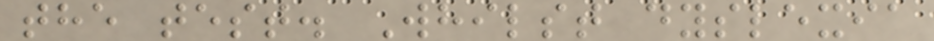the test. Whilst dyslexia
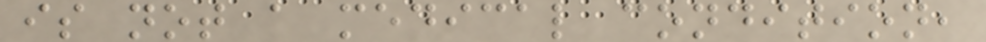is not a medical condition,
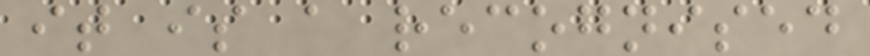it is a recognised
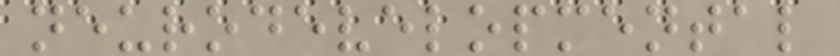neurodevelopmental
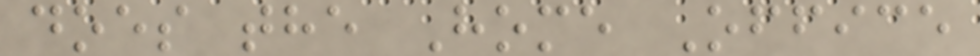does the Home Office
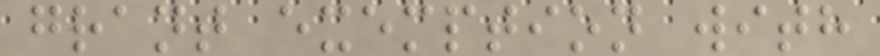grant exemption with
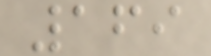169
